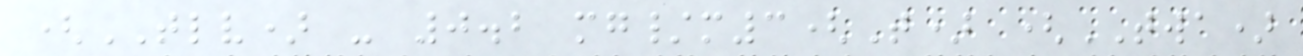(TLV) - 0.2 mg/m3(T) (TWA)
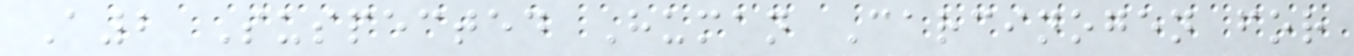A2 Suspected Human Carcinogen for
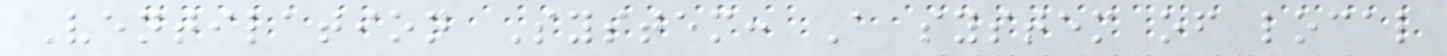Ventilation System: A system of local
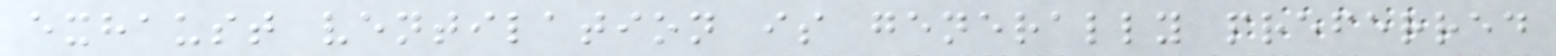exhaust ventilation is generally preferred
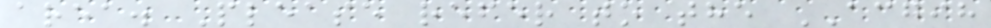area. Please refer to the ACGIH
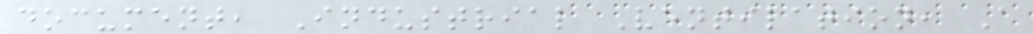document, Industrial Ventilation, A
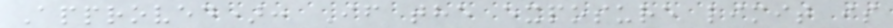Approved): If the exposure limit is
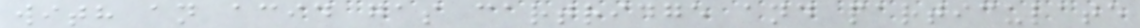with an acid gas cartridge and particulate
